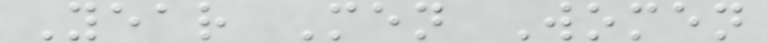Year Men Women
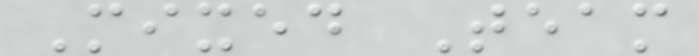Mixed Team
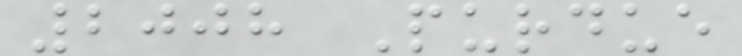2008 Purdue
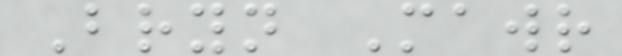Bryn Mawr
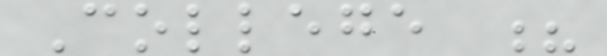College ?
